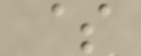$
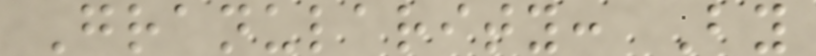Granularity: By
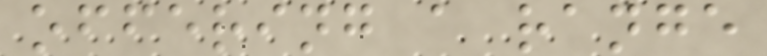offering a range
